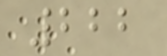222
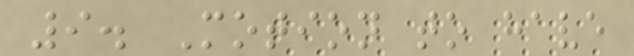9. Motion to have
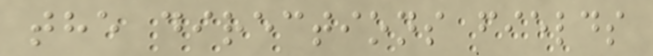the directions fields
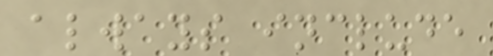always include
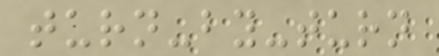turn-by-turn
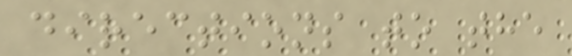directions to the
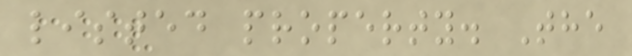listed property. The
